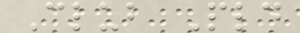Club Pld
